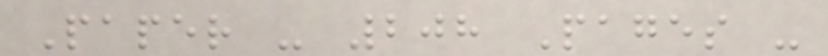Paper - 208 Pages -
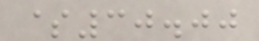$30.00
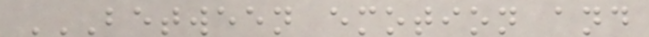BETWEEN EMOTION AND
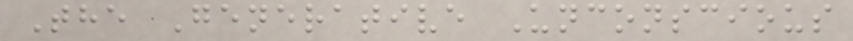The Generative Unconscious
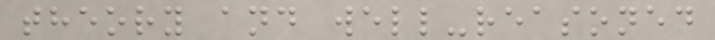theory and well-reasoned
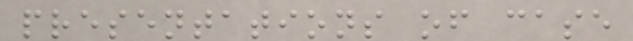presentations of case
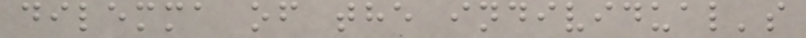dilemma of the individual's
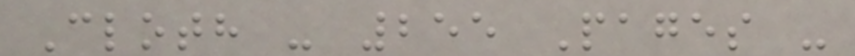Cloth - 255 Pages -
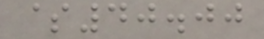$40.00
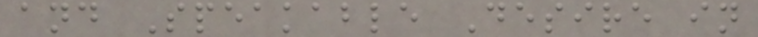and Speakable Desire in
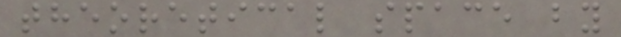theoretical space by
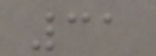31
